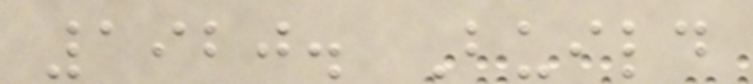1920. Build
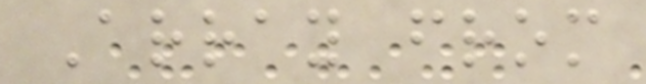Array from
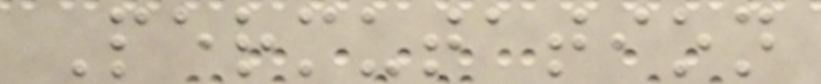Permutation
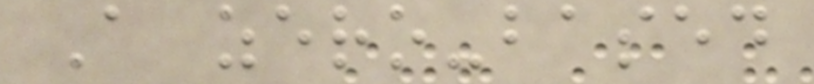A zero-based
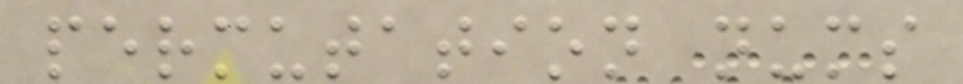permutation nums
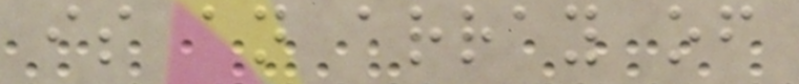is an array of
